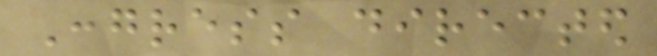Congress directed
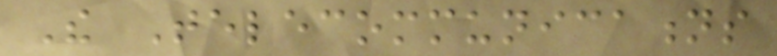The Telecommunications
